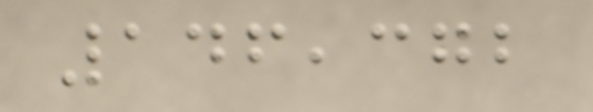146,372
